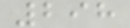298
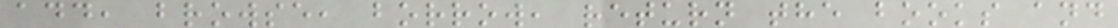add, browse, borrow, return the books and
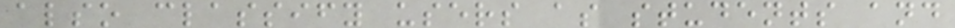also classify users as students and
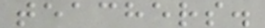teachers.
